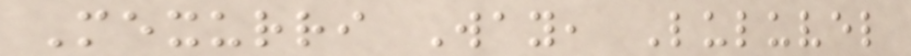Mexurri Way, Luluvel
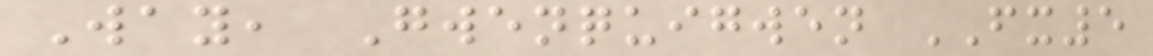Way, Gwenquigwen FX5
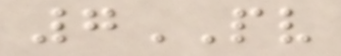7PV
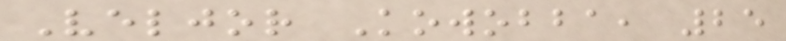Veljor Kowobba, 25
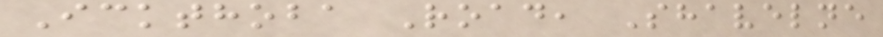Ickthoba Road, Shavelne
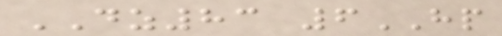DZ83 6HP
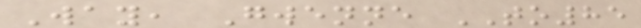Way, Gwenne TO85
